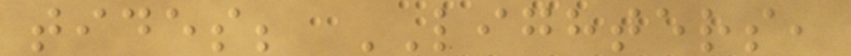tides; LIGHTERS,
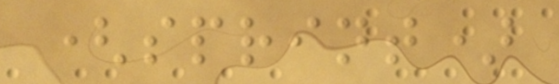(sprint)
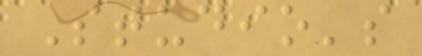Studio's
